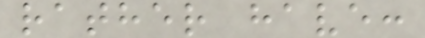rather have:
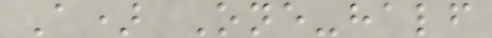A) One-half
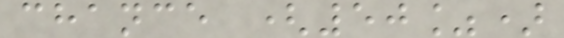chance (50%)
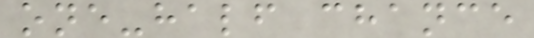one-half chance
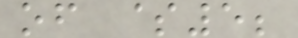of $5;
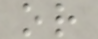or
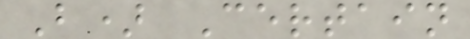B) Certain
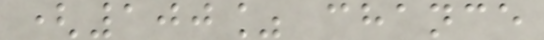(100% chance
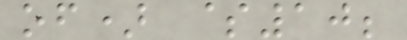of) $10;
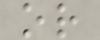or
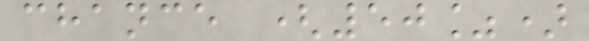chance (50%)
